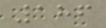186
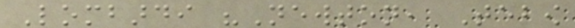Lombardi "Newton, Tebow
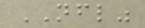NFL"
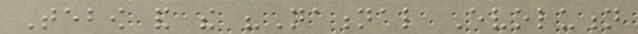Tebow and the "National Evolution
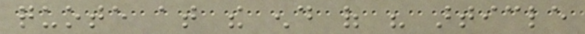quote at the end of his article
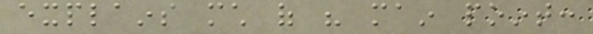explains much of his main point:
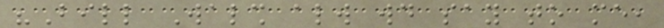"Bill Walsh always would say to me,
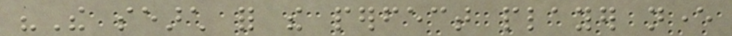"The search for the perfect player never
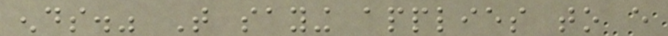ends." That saying applies to every
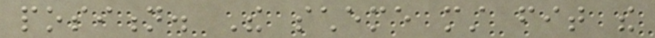position. The scheme must fit the
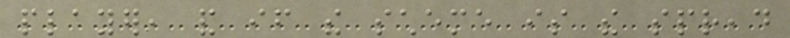player, and if the scheme is the spread
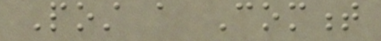Post a Comment
